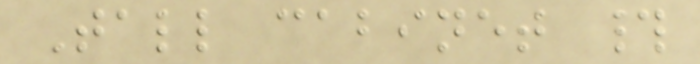Tall cabinet #
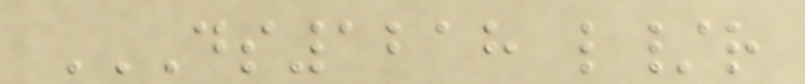DS1218 L/R
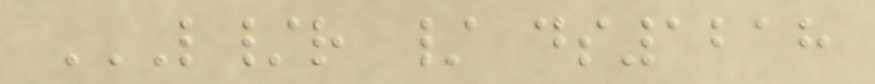L/R / DS1218
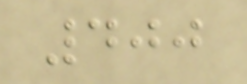400
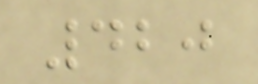420
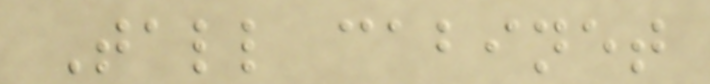Tall cabinet
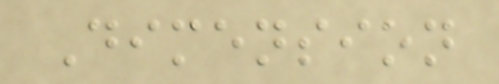Dimension
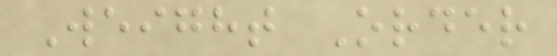Weight Order
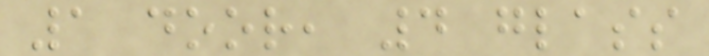1 door, 4 glass
